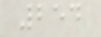254
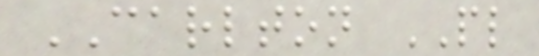CARLTON PL
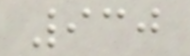930
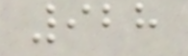928
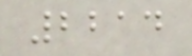2214
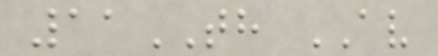11TH AV
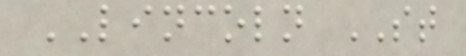LINCOLN ST
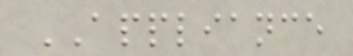APPLIANCE
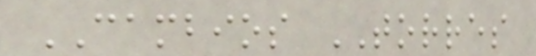CAMBIOS TORRES
